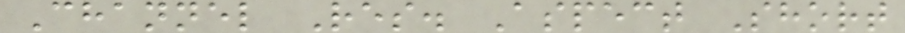Channel Res. Aspect Short
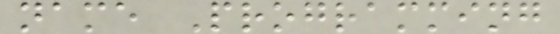name Programming
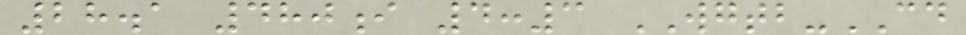28.1 480i 4:3 WGTB-CD
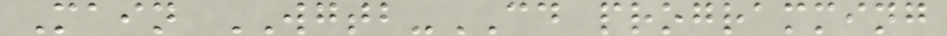Main WGTB-CD programming
